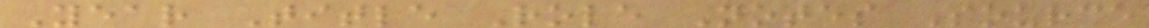Year Title Role Notes Source
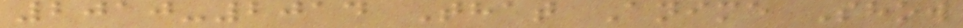2010-2014 That Anime Show
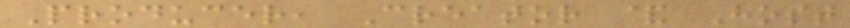Producer, Creator & Host
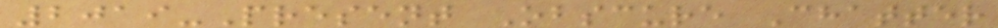2019-Present Obscure Chatter
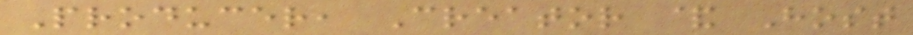Producer, Creator & Host
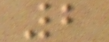2
